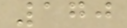170
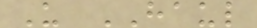U HAUL
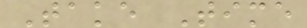Take Time
